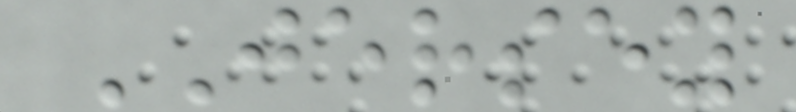JERSEY
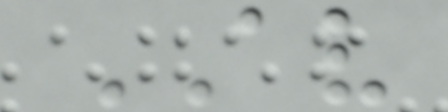AV
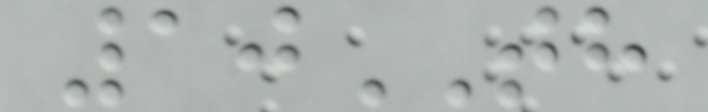10TH
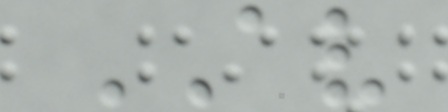AV
